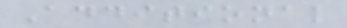Additional
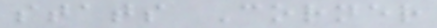stats Corner
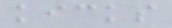kicks
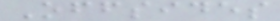Offsides
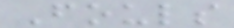Fouls
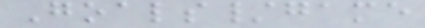Goals/game
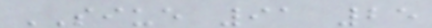SIUE 91 25
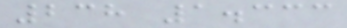238 1.333
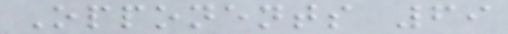Opponents 69
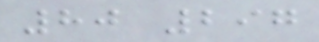80 297
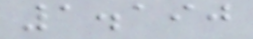1.190
